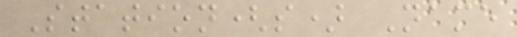Station(s) Name
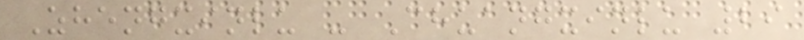Zhengxinlu - Chuangxinlu 29
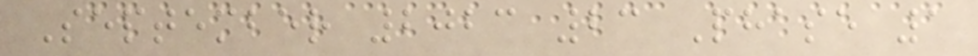September 2023 23 Phase 1
